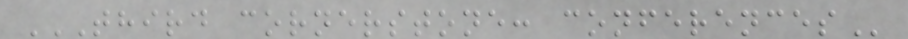THIRD CORNERSTONE: CONFERENCES
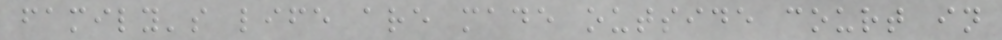family's life are made outside court in
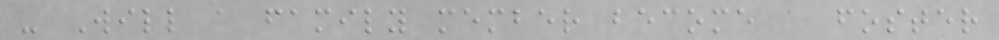- Will a family member become a foster
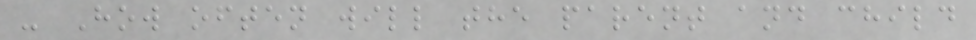- How often will the parent and child
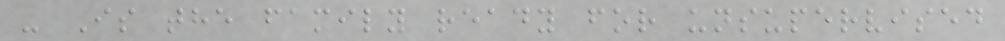- Is the family ready for unsupervised
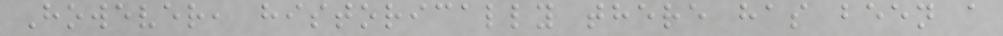However, historically there has been a
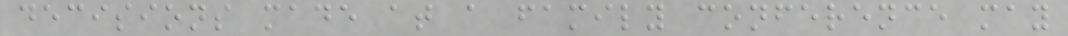decisions made at a family conference may
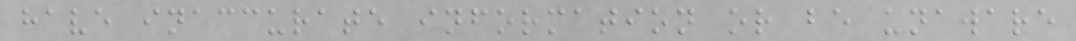have inaccurate information or be unaware
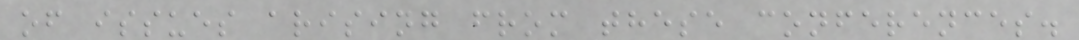of issues arising from these conferences.
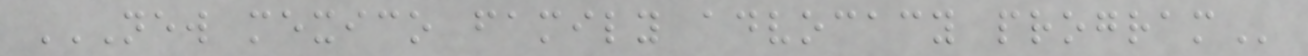NEW MEXICO FAMILY ADVOCACY PROGRAM
